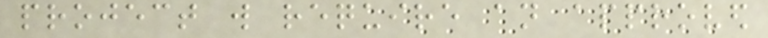project will require an approved
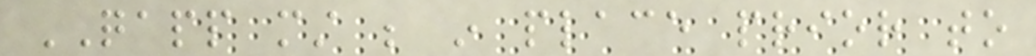QAPP must be in place prior to
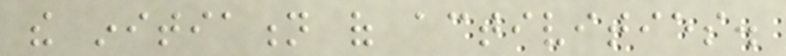the initiation of activities.
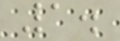1.
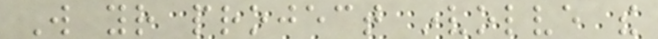Will your project involve the
